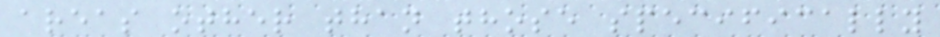areas other than those specifically
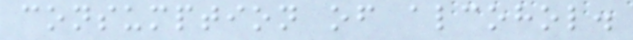consumption of alcohol.
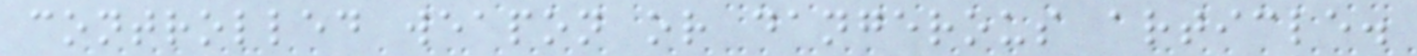controlled weapon or dangerous article.
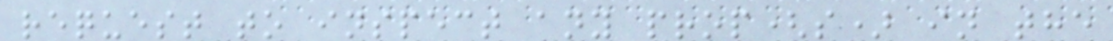request to inspect any prop(s) in the
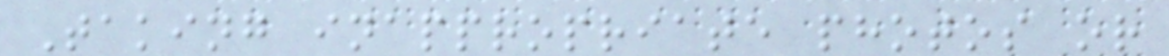Taking inappropriate photos or
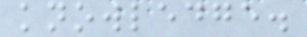knowledge.
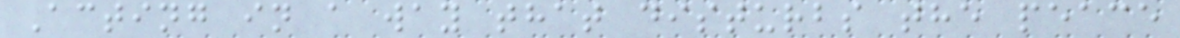Acting in a way that disturbs the peace
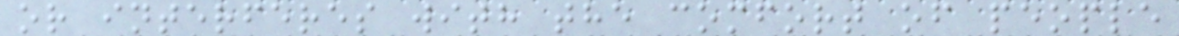or interferes with the comfort of people
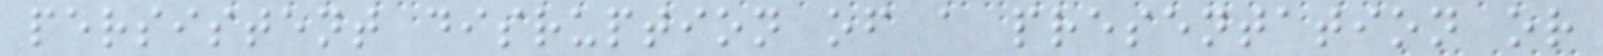persistent disruption of a presentation or
